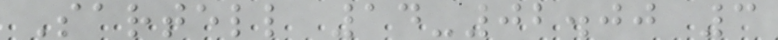Sartell 14-02.00 3
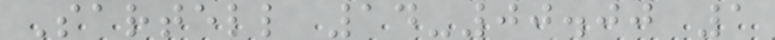Sartell 14-00.00 1
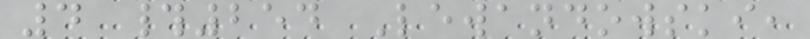4 #254 Lewandowski,
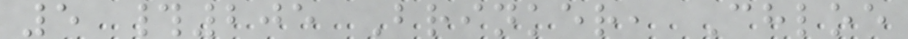5 #205 Brinker, Chloe
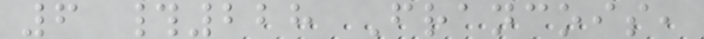6 #228 Francois,
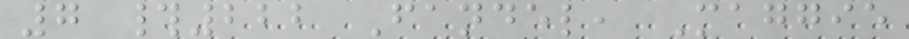7 #222 Fandel, Maggie
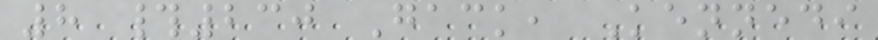8 #230 Gack, Kennedi
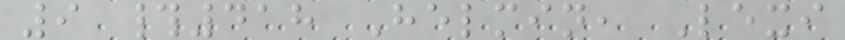9 #418 Helmin, Lexi
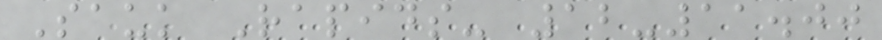Sauk Rapids- 12-11.00
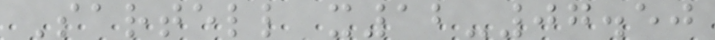Sartell x12-07.50
